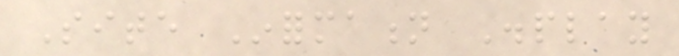Site Information Display
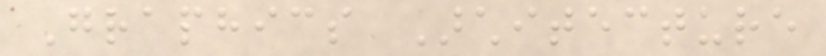Graphics Architecture
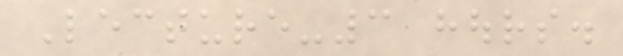Lecture-3 hours.
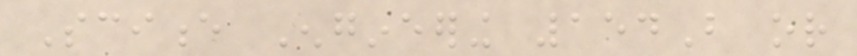Science Engineering 154B or
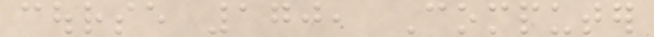course 170, Computer
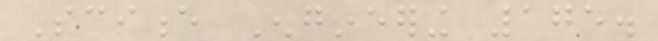Science Engineering 175.
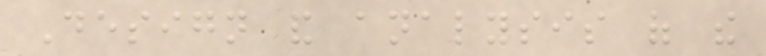Design and analysis of the
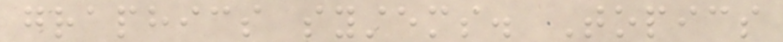graphics systems. Topics
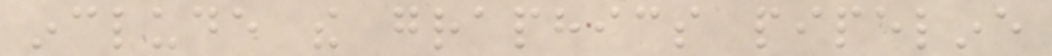include the graphics pipeline
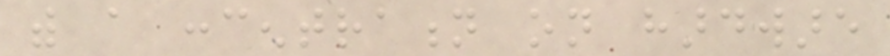with a concentration on hardware
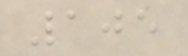105
